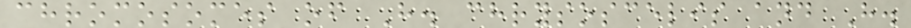chromosomes of H. chrysoscelis and H.
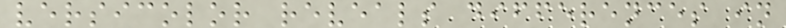versicolor reveals differences in
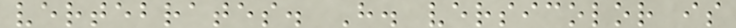vertebrates. H. versicolor is
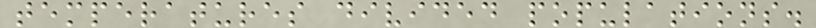temperatures divided populations.
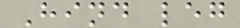Hind leg
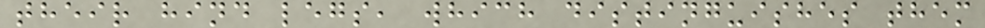their hind legs, which distinguishes them
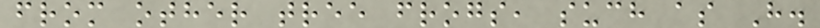from other tree frogs, such as H.
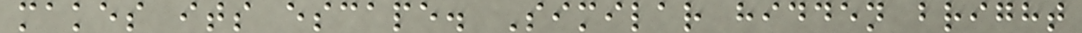makes its escape. Similar hidden bright
